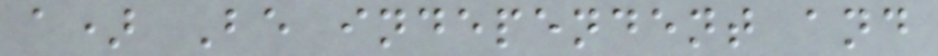a) Be independent and
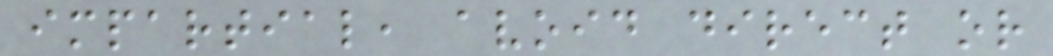impartial, avoid direct or
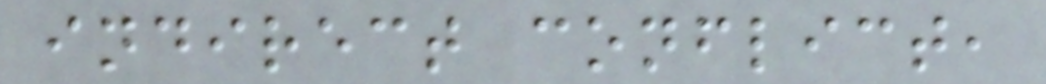indirect conflict,
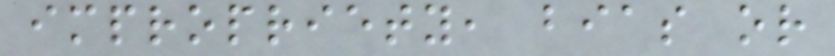impropriety, bias or
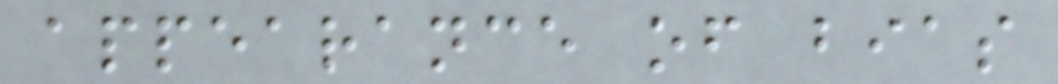appearance of bias
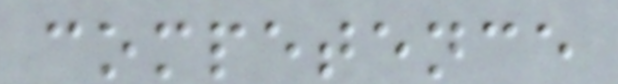competence
